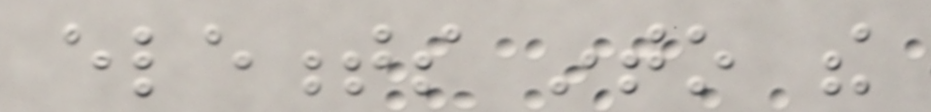elements into the
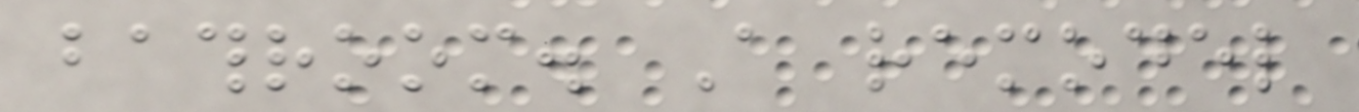bathroom. A remodel
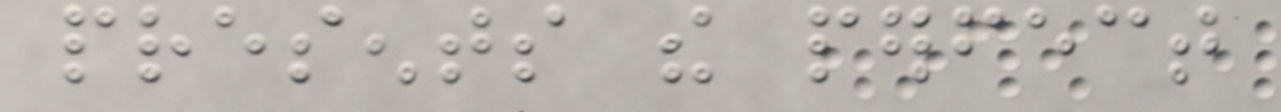presents the perfect
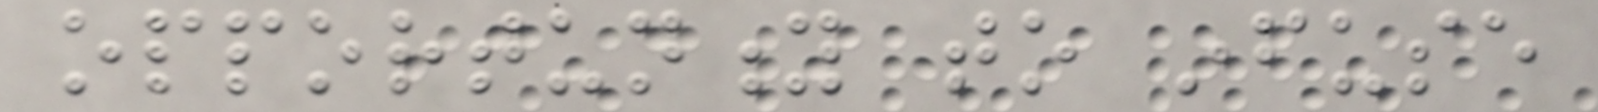opportunity to infuse
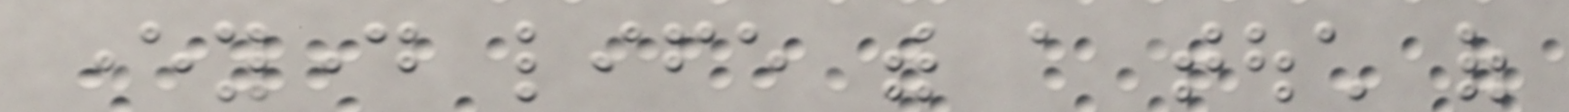everyday life with a touch of
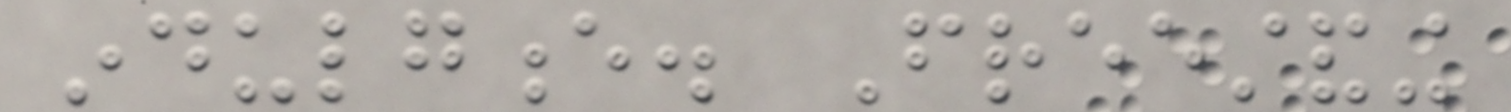indulgence. Freestanding
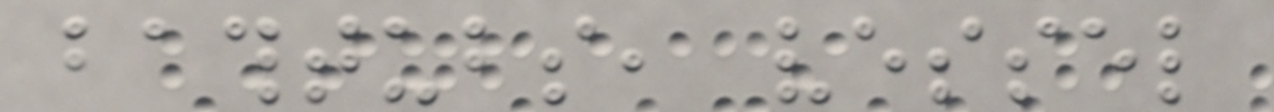bathtubs, vessel
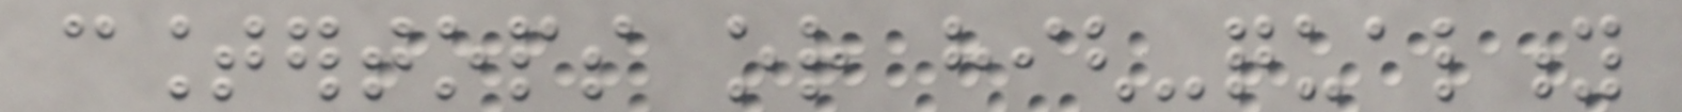countertops or high-quality
